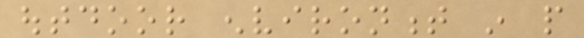outdoor environment in people
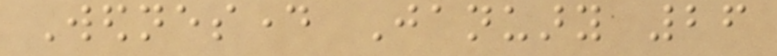Wednesday January 26
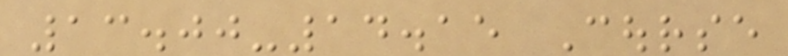13.00-14.15 Course
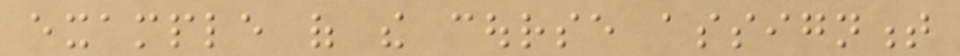example of the course assignment
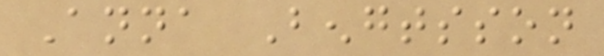Anna Bengtsson
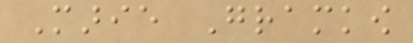Marie Gramkow
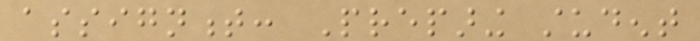assignment: Preparing student
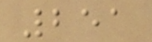251
